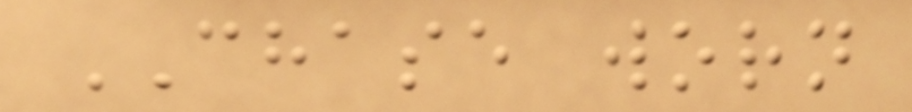CHASE worn
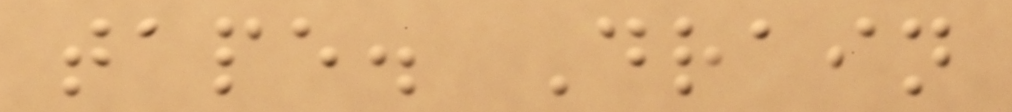tape. Drain
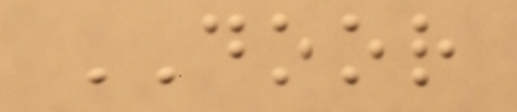DOOR
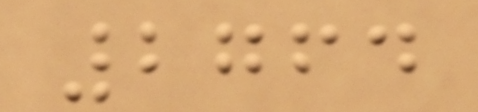2764
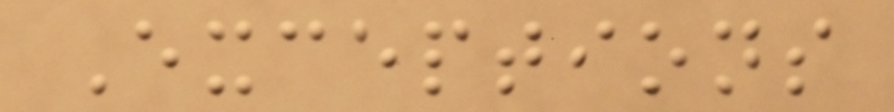Exceptions
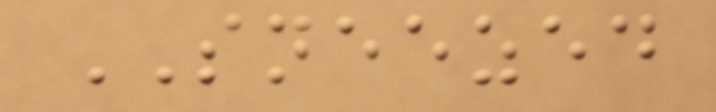SNEEZED
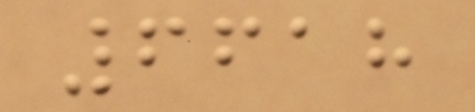6618
